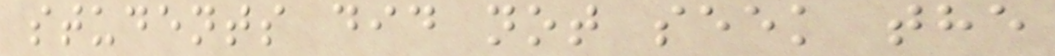students did not seek the
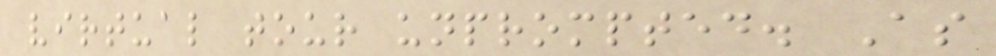virtual tour unprompted. As
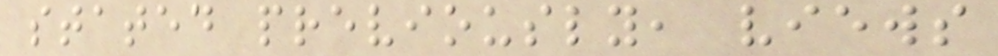stated previously, views
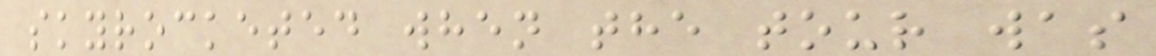skyrocketed when the tour was
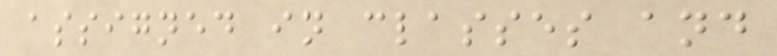assigned in classes and
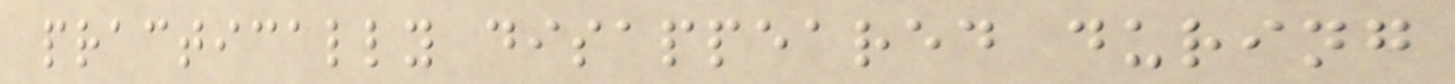practically disappeared during
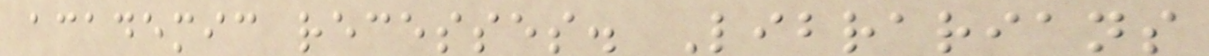academic recesses. Librarians
